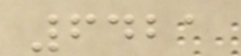6421
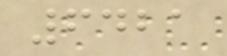6421
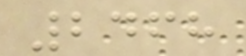2468
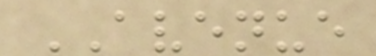AVENUE
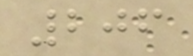206
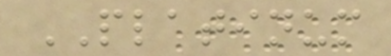PLATINUM
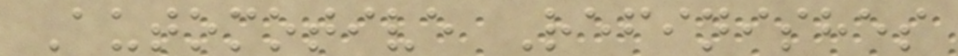Automotive Refinishes
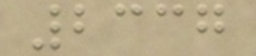2337
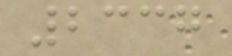2337
